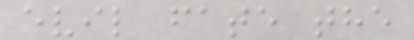evil fate the
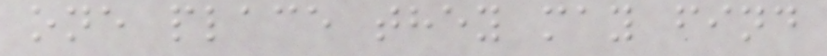one place they may find
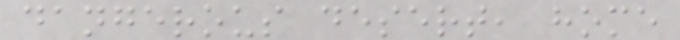dangerous desert, home
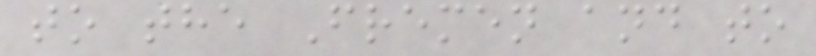to the Fremen and to
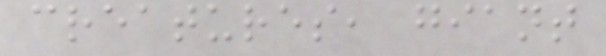creatures, giant
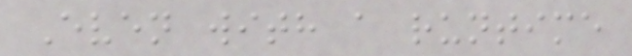Even with a runtime
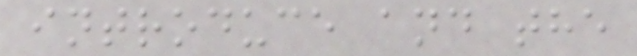introduce and the
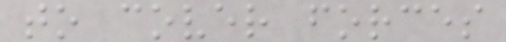to cover forces
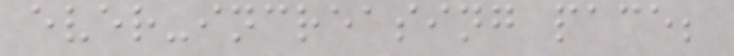ever-increasing pace;
